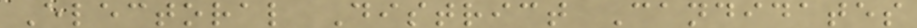Electoral District Candidates
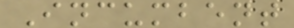Incumbent
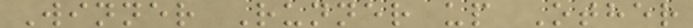Winner Runner up Other
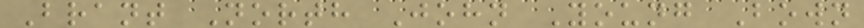Brant North John Young Bown
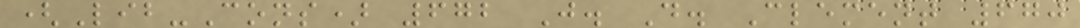(Lib-Cons) 672 J. D. Clement 670
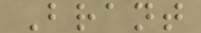Brant
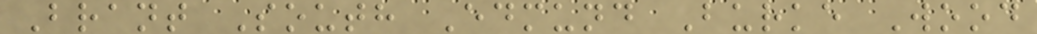Brant South Edmund Burke Wood
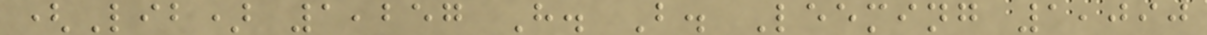(Lib) 1,257 H. B. Leeming 1,090
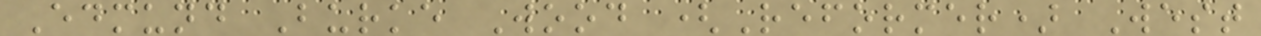Edmund Burke Wood (Reformer) West
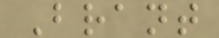Brant
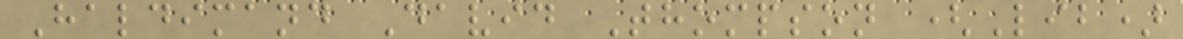Haldimand David Thompson (Lib)
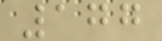177
